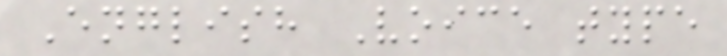English Voice type
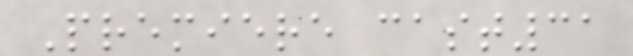Premiere cast31
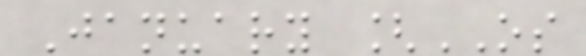January [OS
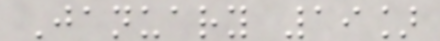January 19]
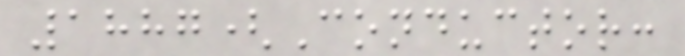1887(Conductor:
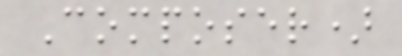Composer)
